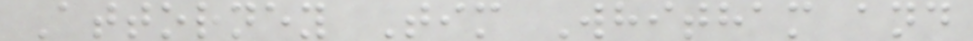Attorney Tim Whitham and
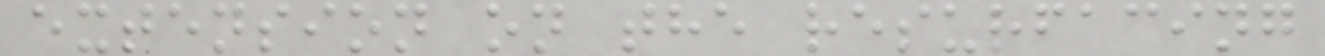extension on the resurfacing
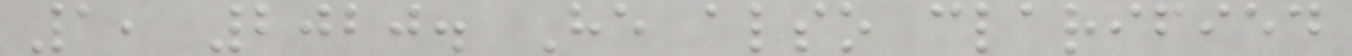1, 2020. He also clarified
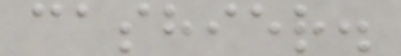cashier.
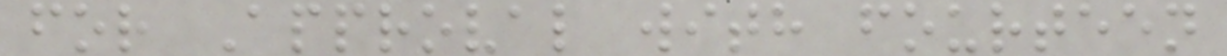for Approval with fourteen
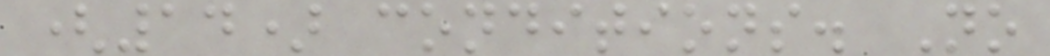(14) conditions. No
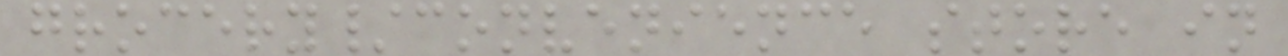grocery/convenience store in
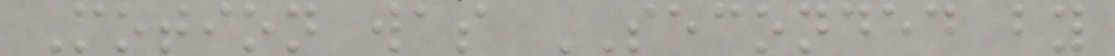Motion was SECONDED by
